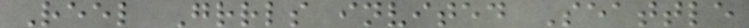Reel Grrls invited Seattle
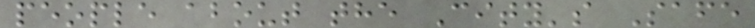people about the City's Safe
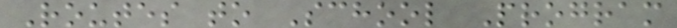Routes to School Program
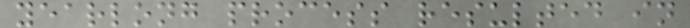yearlong process resulted in
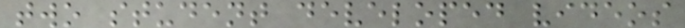two student developed videos
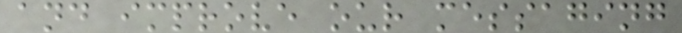and improve our messaging
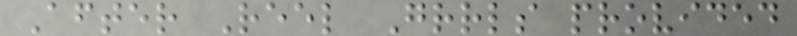After Reel Grrls provided
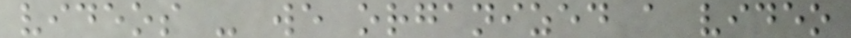videos - we organized a video
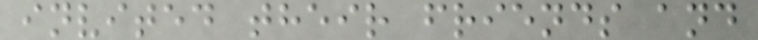invited their friends and
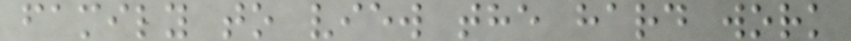family to view the hard work
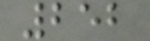252
